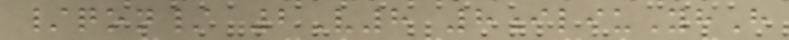/qon/ 2V8 8iliuYhH
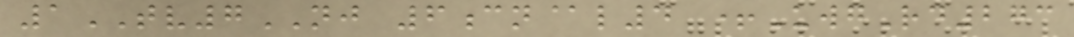1TV7NJ 6cn@l4 +UwgRd273
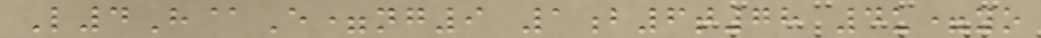L4H@E=ng9 1b6t78 4u=yo
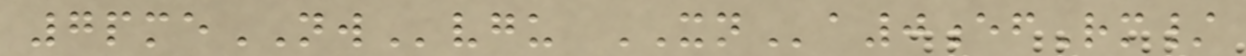7pmeNWvgu XNa0efRm/
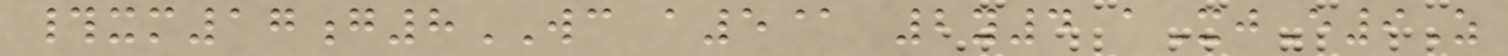#xm17g8WC a5@ 2y4 aXjE9Z
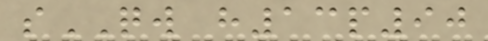sQW h13p90
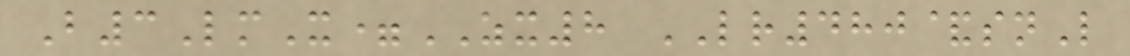B3LmX=ZX8 LR480&snL
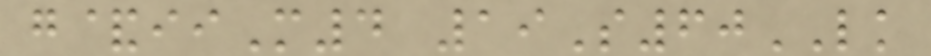g&iiM4 19S60LK
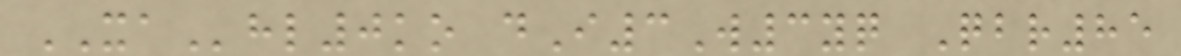XAhl0ko dI3W3yq Qbr85
